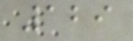129
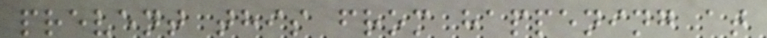prevent this from happening at
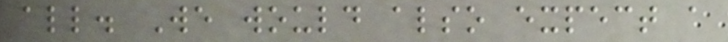all. We would also expect a
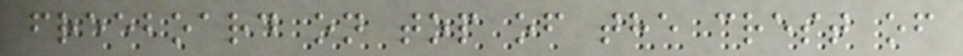freeboard on top of the crest of
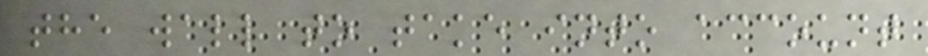the wall to take into account
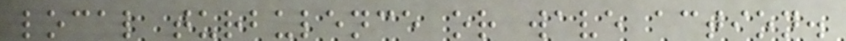local turbulence or wave action.
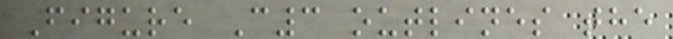Figure C3 outlines the
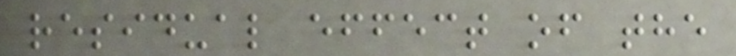residual effect of the
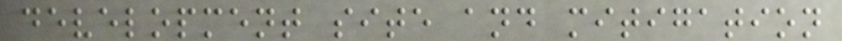development site and mitigation
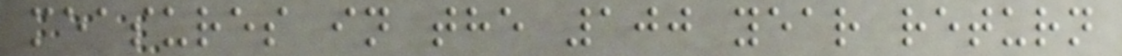measures in the 100 year return
